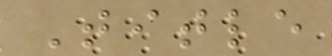Title
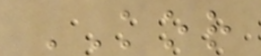KOR
